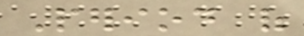Period of
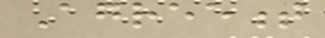Agreement
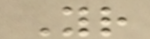Your
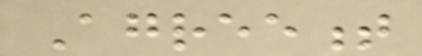Agreement
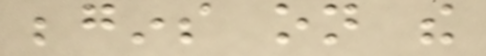begins on the
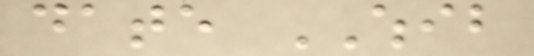date WHIB
